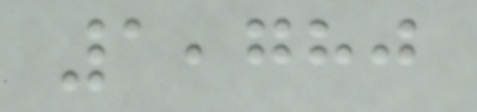1,780
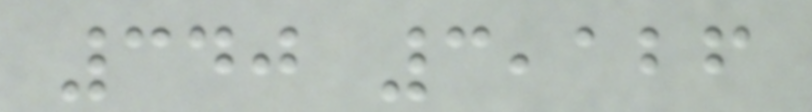340 3,126
